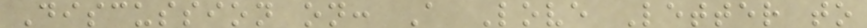Discussion on: A Love Letter to
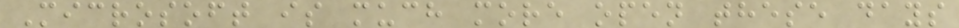Microsoft is much more open these days
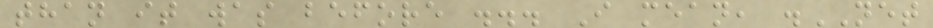than it was before ... I mean, .NET
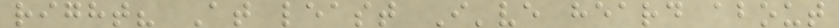right? At least I've heard about
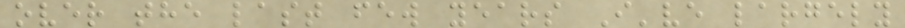over the last few years I've largely
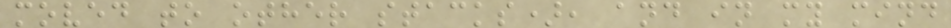moved to other stacks), and in my mind
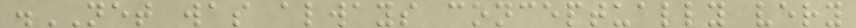.NET was always conceptually very
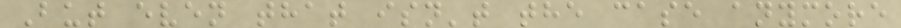But even that isn't the case anymore
